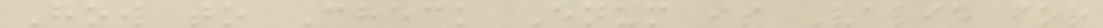How to Check Enum is Valid for
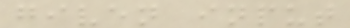given input
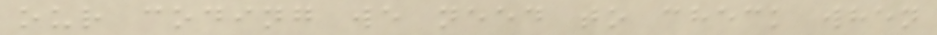our coding we need to check when
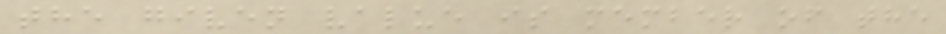the given value is member of the
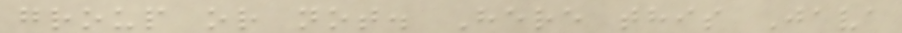group or not. Here this Java
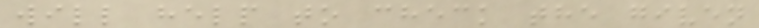will help to check the given
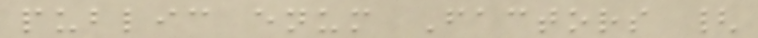public enum Factors {
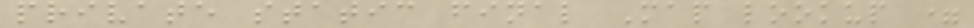private static final Map lookup =
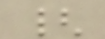{
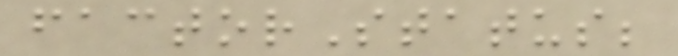factorStatus;
